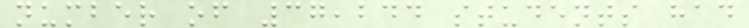number of 37,244 students had
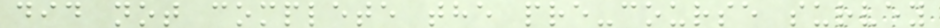did not complete the pre-course survey
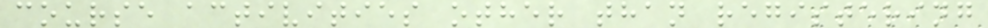course activities other than registering
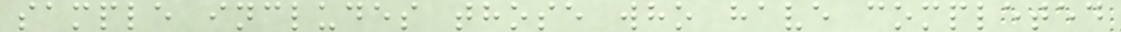sample includes those who have completed
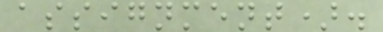assignment).
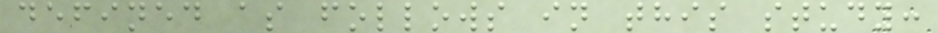defined as follows in this study:
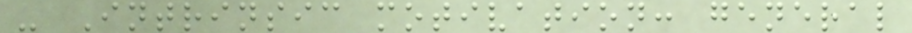- Intrinsic motivation: general
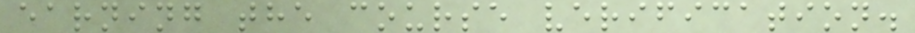earning the course verification.
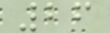26
